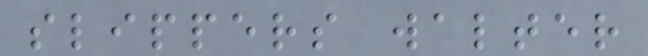slippers walter
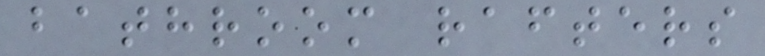bathroom rafters
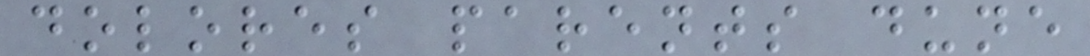dolores parents dune
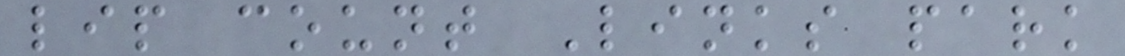lip count Links park
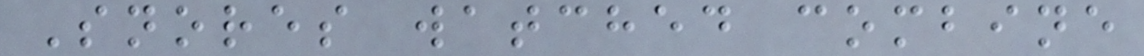Snores watched combine
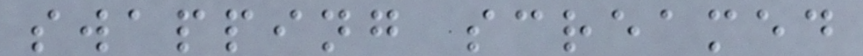swapping screamed
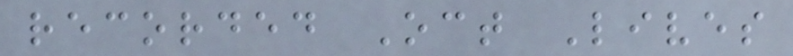recorded Oct Lives
